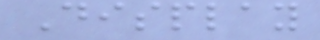Display
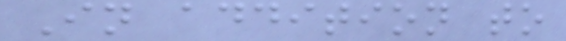In addition to
